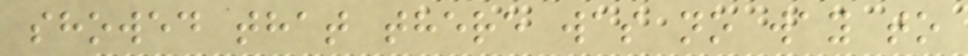showed that there was no way to
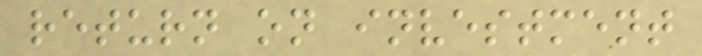return on investment
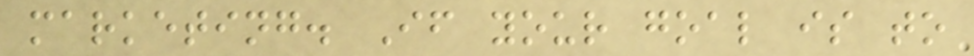marketing. If your goal is to
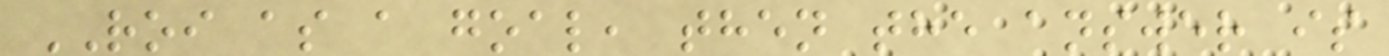ROI as a goal, then the answer is
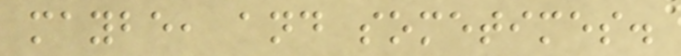maybe, and sometimes.
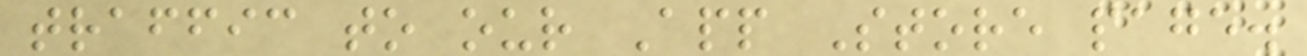traffic to our App Store page.
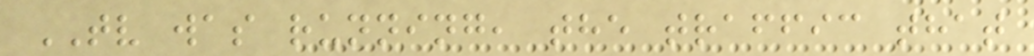TV was running, the traffic that
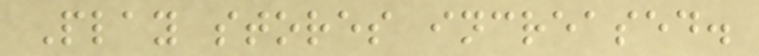Play stores increased.
